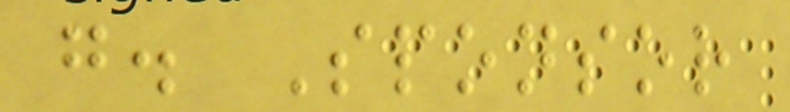g. Sponsor
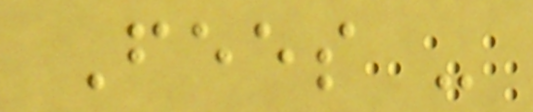Fees -
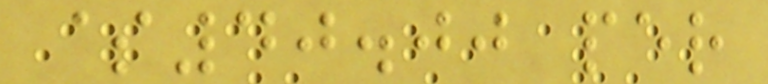$40.00 per
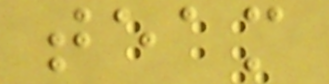team
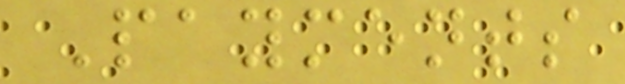Payments
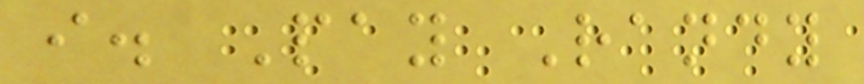i. Pay Randy
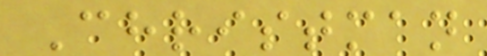Christman
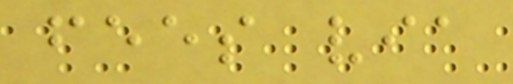fees via
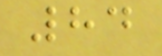84
